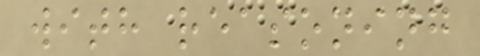with reasoning
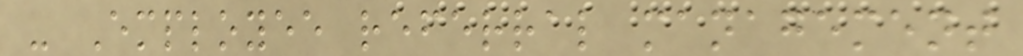- Employee referral management
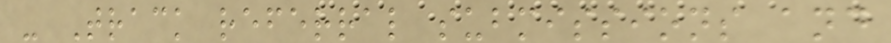- Track referral submissions and
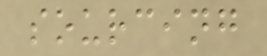sourcing
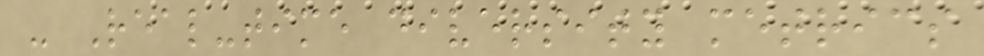- Real-time diversity metrics
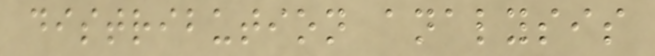distribution analysis
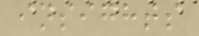insights
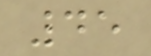45
